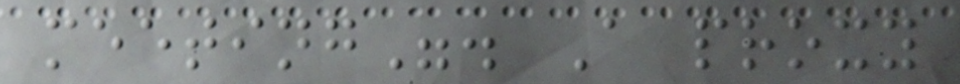meeting". A proxy
